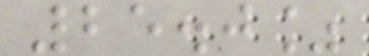25.0%
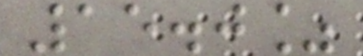15.0%
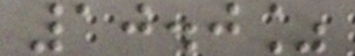10.0%
